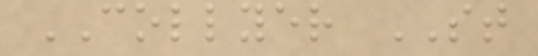COLLYER ST
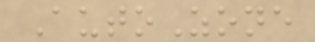AutoZone
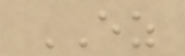EZ
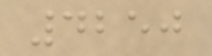4250
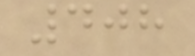408
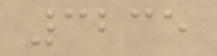3235
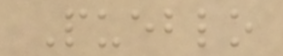Pueblo
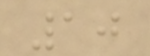10
